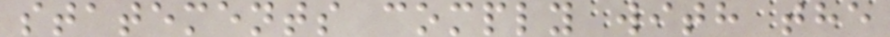statements comply with the
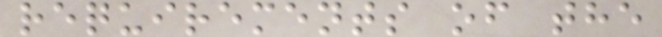requirements of the
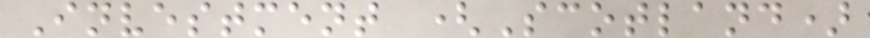Investment (Scotland)
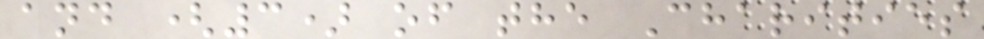and (3) of the Charities
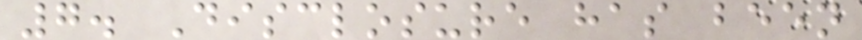7. Disclosure has been
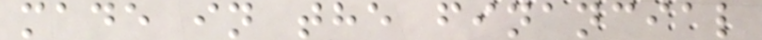made in the financial
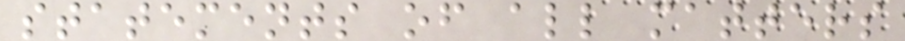statements of all matters
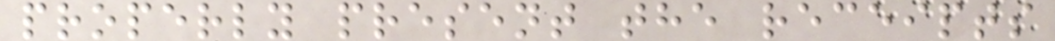properly present the receipts
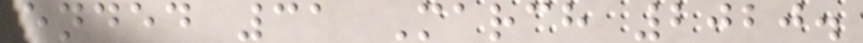ended 31 March 2020.
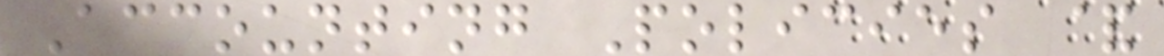Accounting Policies &
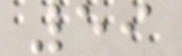59
